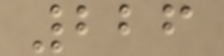226
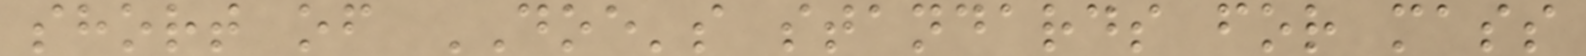short of DOE's standards for mass
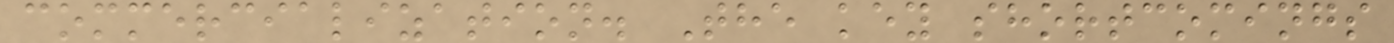commercialization. The key shortcomings
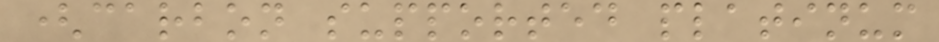(carbon supported platinum
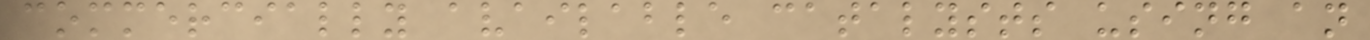commercially available catalysts using an
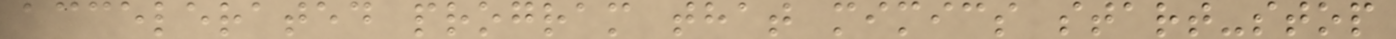accelerated program that mimics start-stop
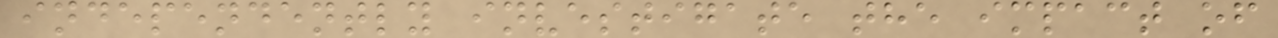independently investigate the impact of
